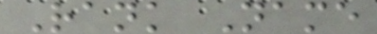Rank Name
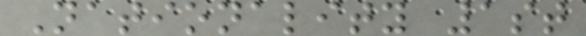Nationality 1st
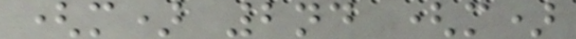(m) 2nd (m)
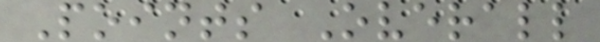Points Overall
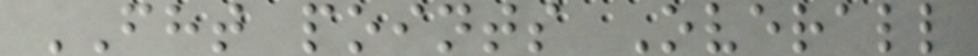FHT points Overall
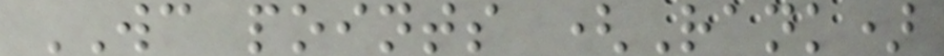WC points (Rank)
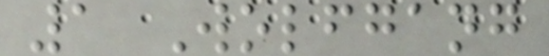1 Wolfgang
